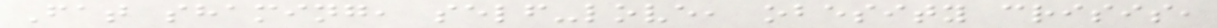Fat shaming, self-love, obesity crisis,
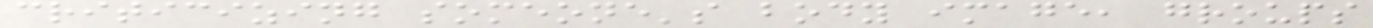criticizing someone's body image, groups
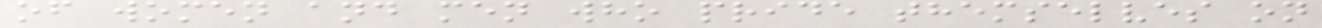of women and men who pride themselves on
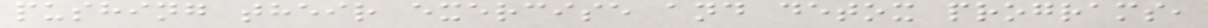pushing their exercise and detox programs,
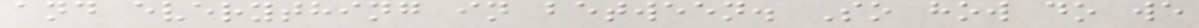and everything in between. So how do we
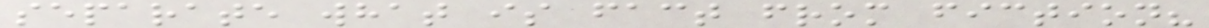separate what is fact from fiction?
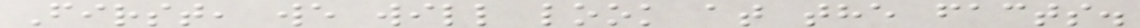First, we will look at the facts.
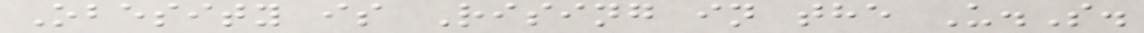Obesity is Rising in the U.S.
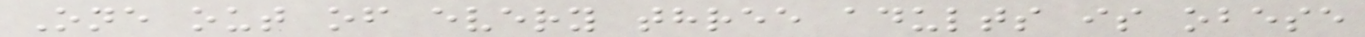One out of every three adults is obese
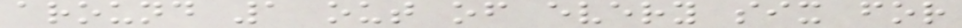around 1 out of every six for
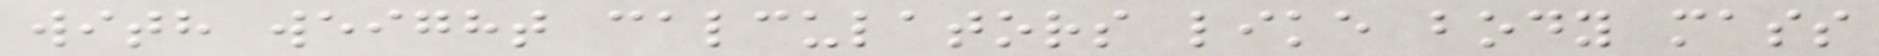with weight calculators like body mass
